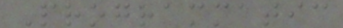Programmatic
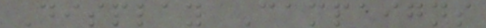Display Campaigns
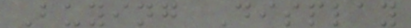Buying Display
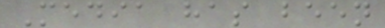Media has been
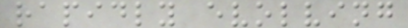rapidly evolving
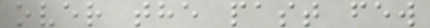over the past few
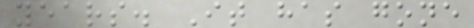years. It has gone
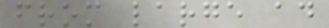from large ad
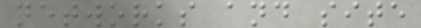networks and site
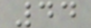44
